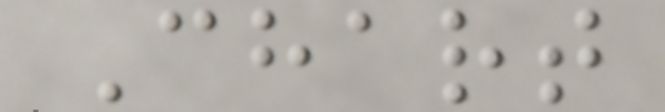Chart
